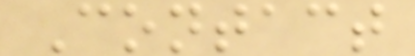Contact
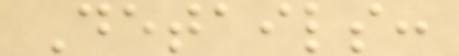Details:
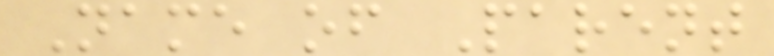Name of Parent
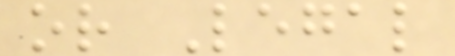or Legal
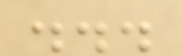...
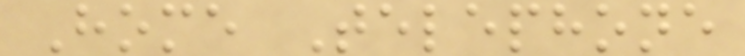Home Telephone
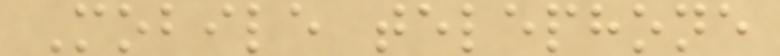Mobile telephone
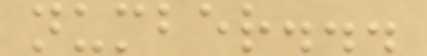number...
